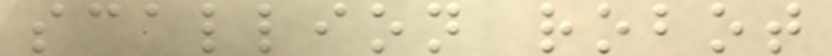scallion robot
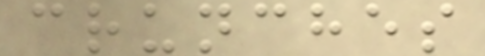crunches
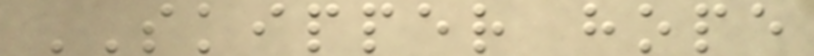SKIPPER hope
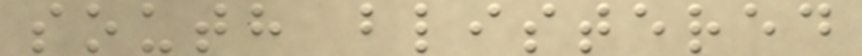south blistered
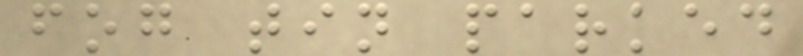fog tin parked
